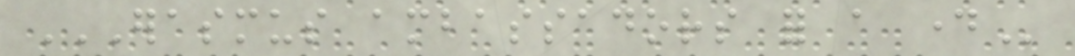ERASMUS AMBASSADORS FOR A DAY
